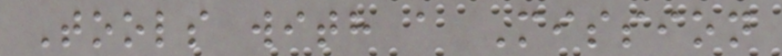Tools with a Mission
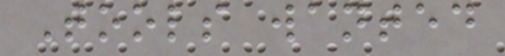Tools wanted
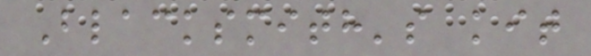Blacksmith's kit
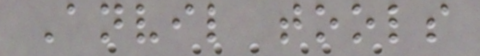Anvil tools
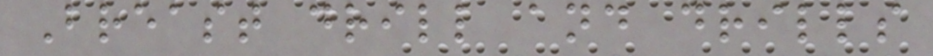Breast drill and drills
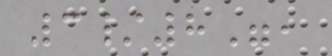3/8",
